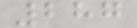287
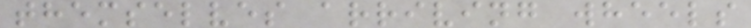themselves arriving wheels
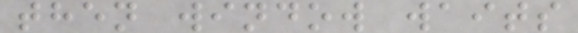then window waits
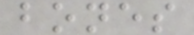bones
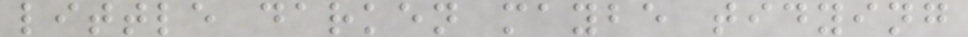little darken maybe tidying
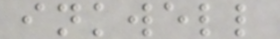inkwell
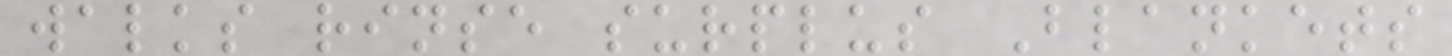walks rinse surplus Blankets
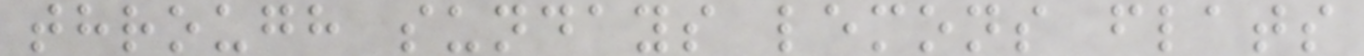through sundays lemons flats
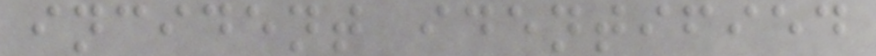incident identified
